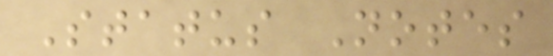Status Notes
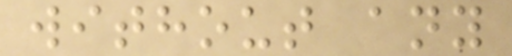without any
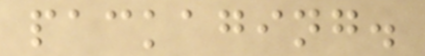packaging.
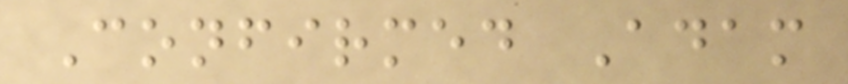Confirmed Adam
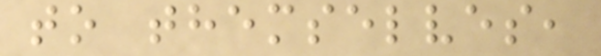to themselves,
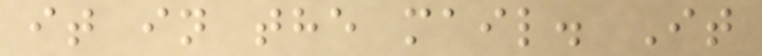it in the mail. It
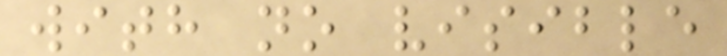with no visible
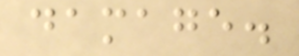damage.
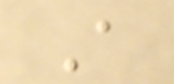A
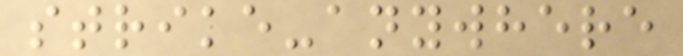strike-anywhere
